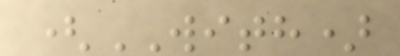(WITH)
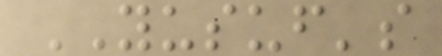YUSUF's
